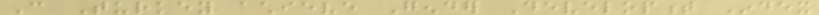Can Turkey achieve Gender Development Index
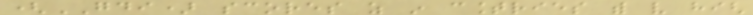(GDI) scores as in countries with very high
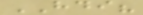HDI?
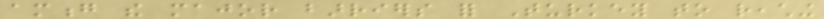among the major barriers for Turkey to reaching
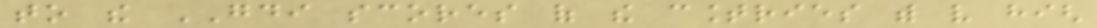to the GDI scores of the countries with very high
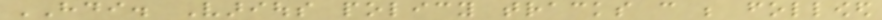HDI. Various policy tracks can be followed
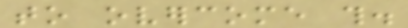to overcome this.
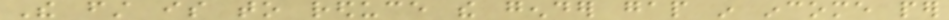The first is to reduce the gender gap in income per
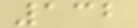132
